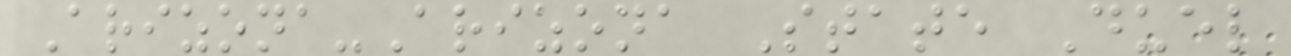Arizona-Arizona State Duel
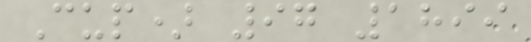Cup) 97 1899
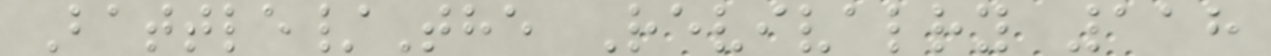Battle/The Revivalry 118
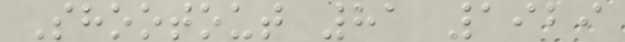Shootout 81 1929
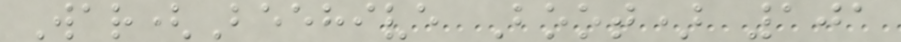War(Beehive Boot) 101
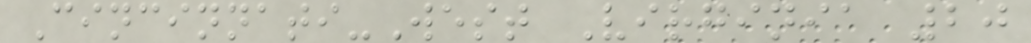Cincinnati-West Virginia 20
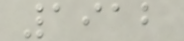1912
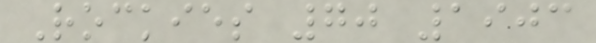Rockies 70 1903
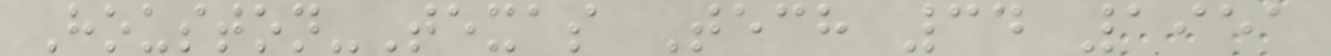Houston-Texas Tech 34 1951
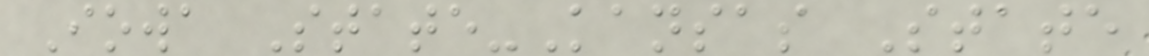Iowa State-Kansas State
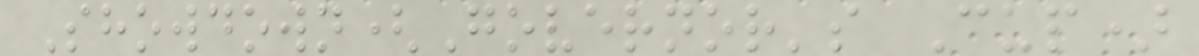Showdown(Governor's Cup)
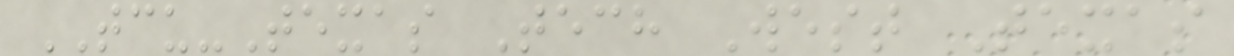TCU-Texas Tech West Texas
